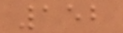152
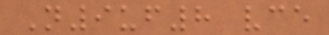N9uf8 vce
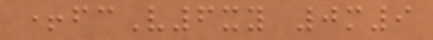+fcV6xy 0m9
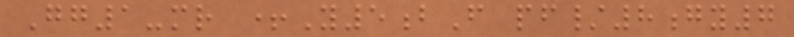Gg1-mr +Y5bF pf/8gy7
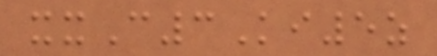xxC3Ki5z
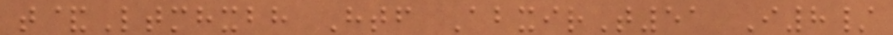t&Ltmhxbh Htf AbxirT51 I8/
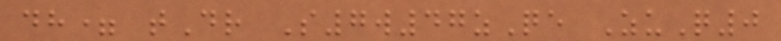dh= tDr S7w47zQe ZuQ0
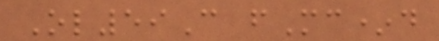Ol59C fMc*d
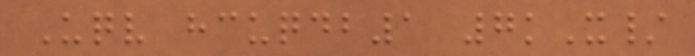Uqv hcuqdb1 7kX/
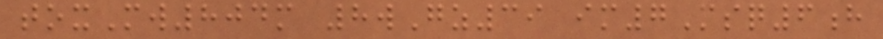toxMw804m 8wGz39 im7Msq6h
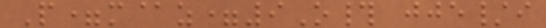P=m@z=9O# jje/i
